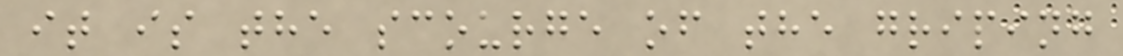it is the scourge of the griping
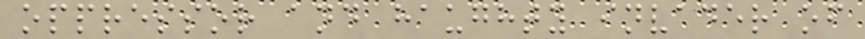oppressor and haughty invader of
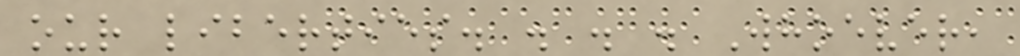our liberties. . . . Whoever,
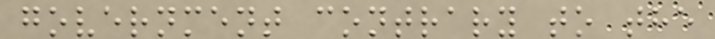government contrary to the
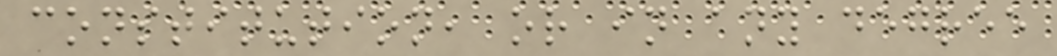constitution, or in any degree
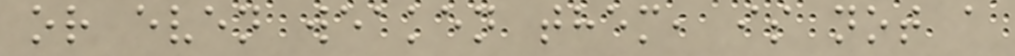or even weaken them, is not a
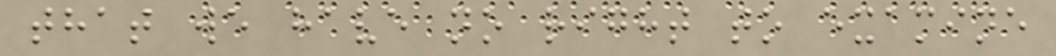that we have no right to examine
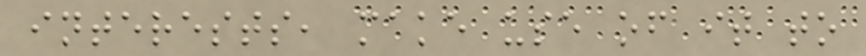interests, make use of it to
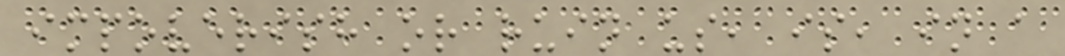impoverish or ruin us, is, in a
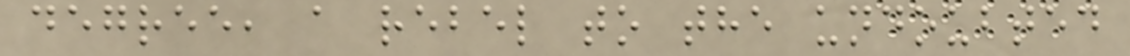degree, a rebel to the undoubted
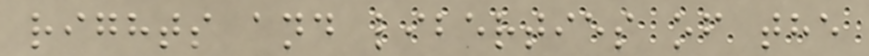rights and liberties of the
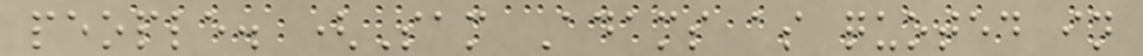people. (Sam Adams as quoted in
